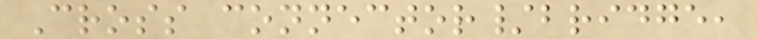Cross connector/bridge,
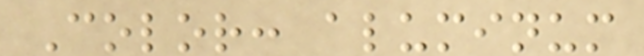Color: aluminum
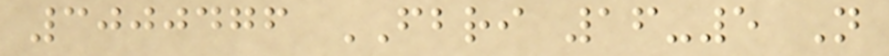3000476 FBRI 16-5 N
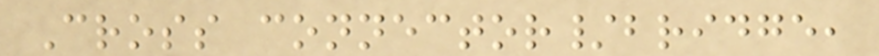Cross connector/bridge,
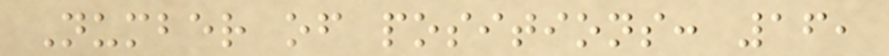Number of positions: 16,
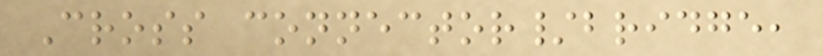Cross connector/bridge,
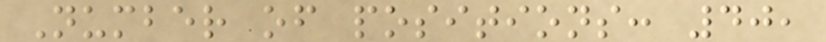Number of positions: 40,
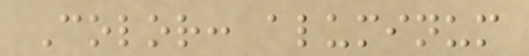Color: aluminum
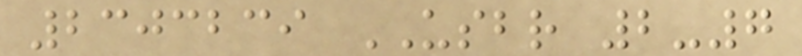2303239 USBR 2-7
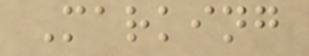Marking
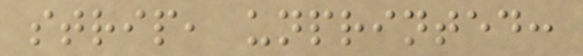strip, unprinted:
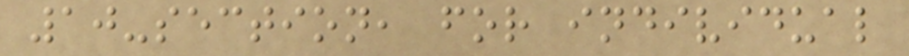10-section, for individual
